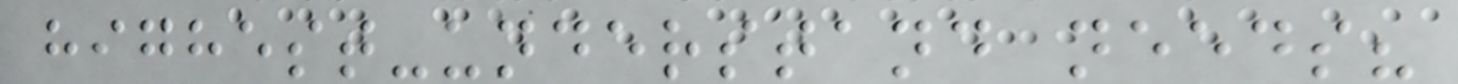highest-understand needs?
